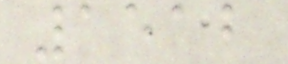1512
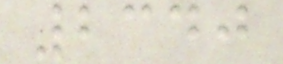2340
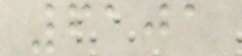6101
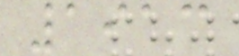1913
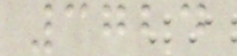3724
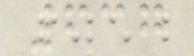637
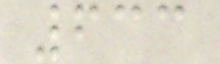633
